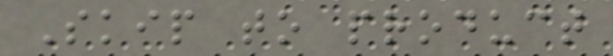Skip to product
